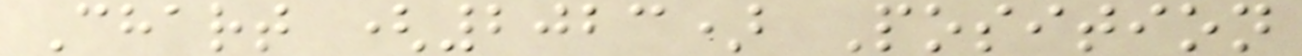Chart (2023) Position
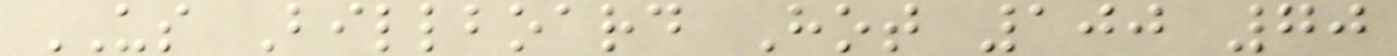US Billboard Hot 100 70
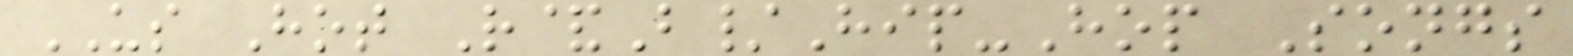US Hot R&B/Hip-Hop Songs
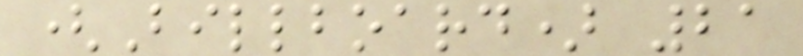(Billboard) 21
